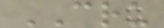CRU
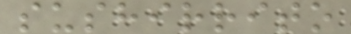sushirrito
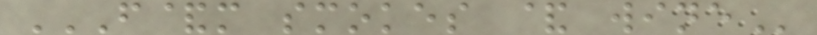F&M SMOKES & WINE
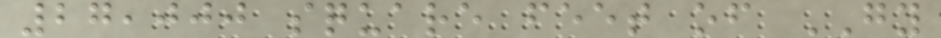27,000 square feet of GY
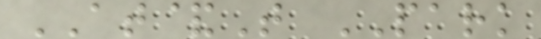AT&T PARK
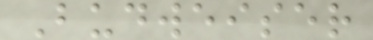Budweiser
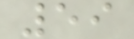59
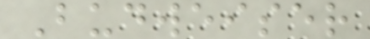Budweiser
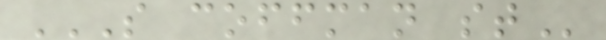S COFFMAN ST
